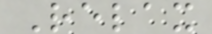Relax
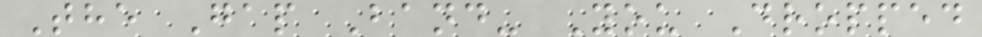The Gap Band- You Dropped
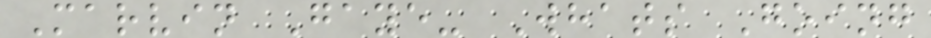Marvin Gaye- Whats Going
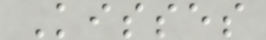Kisses
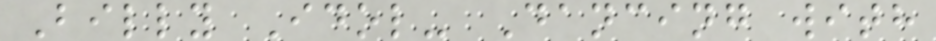Billy Idol- Dancing with
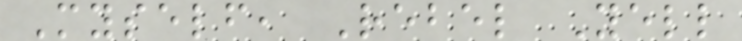Myself, Rebel Yell
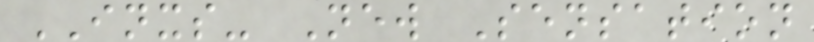INXS- New Sensation
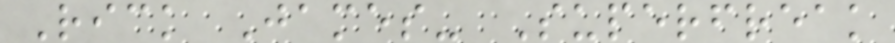Rick James- Superfreak
